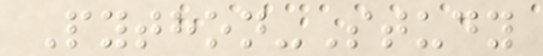Python-Study
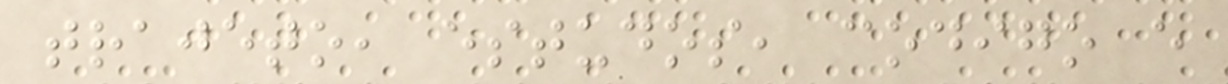trajeto, estudos, codigo e
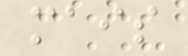mais
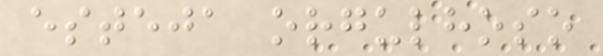esteja orgulhoso
